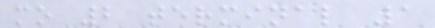mo 2 terminal 1
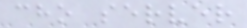cho server
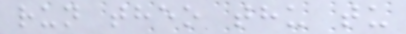run theo thu tu
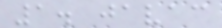1. javac
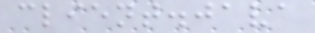client.java
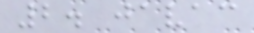2. javac
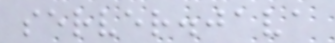server.java
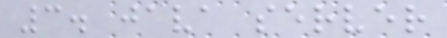3. java server
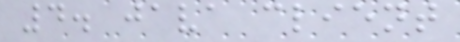4. java client
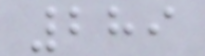289
